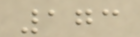173
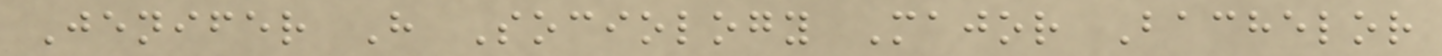Jenifer H Sociology Major Bachelor
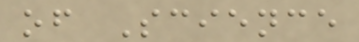of Science
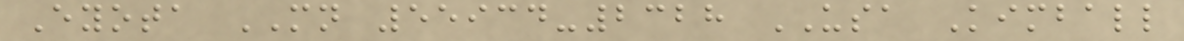Eyota MN 55934-2328 USA Kimball
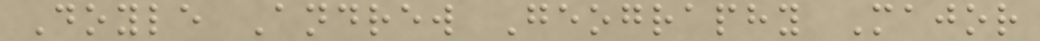Doyle Andrew Geography Major
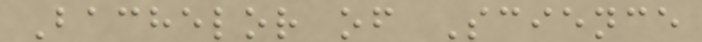Bachelor of Science
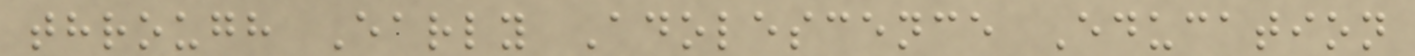through Early Adolescence Education
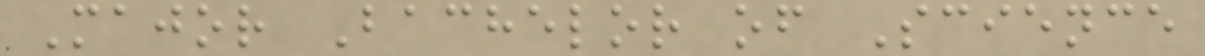Major Bachelor of Science
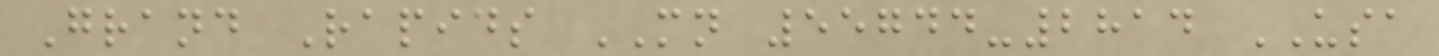Grand Rapids MN 55744-2814 USA
